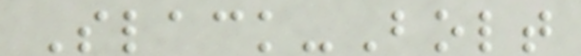Slack-Bolt
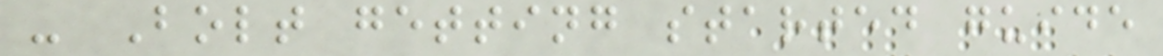- Bolt getting started guide
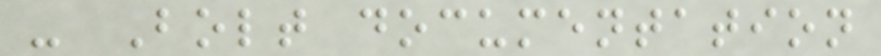- Bolt documentation
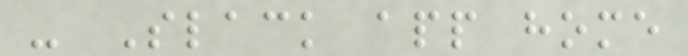- Slack app home
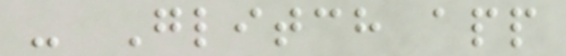- Glitch app
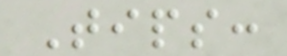Tips:
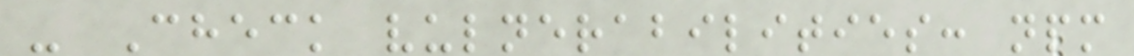- Check vulnerabilities: npm
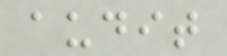audit
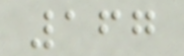167
